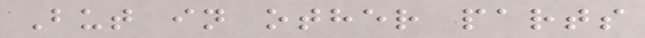But in other parts
